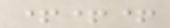+++
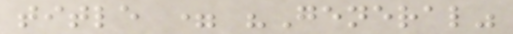title = "General"
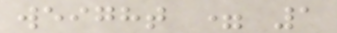weight = 1
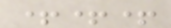+++
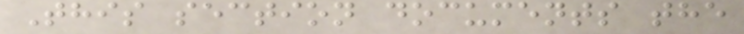This section documents the
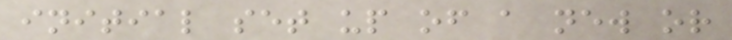initial set up of a new or
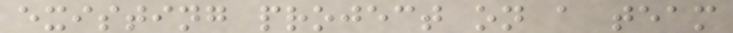existing project on a team
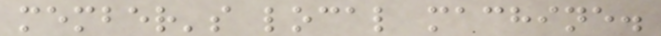member's local machine.
